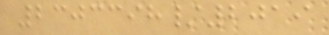2303398/2019
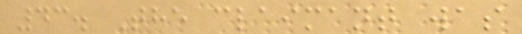43. The claimant was
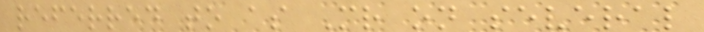referred to as Mr on several
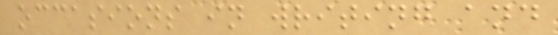occasions in writing and
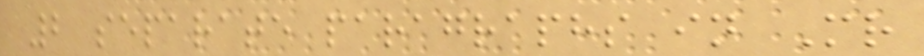2 separate paragraphs in Mr
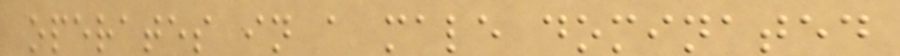operates in a male dominated
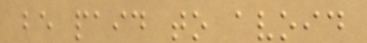be paid to avoid
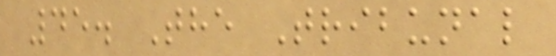45. The Tribunal
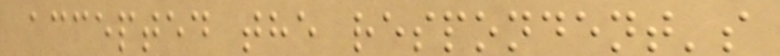accepted the respondent's
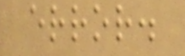error.
